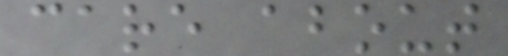care about
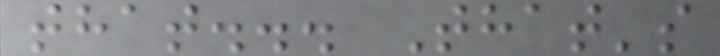that... That's
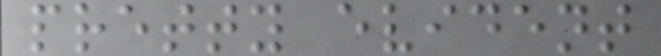pretty evident
